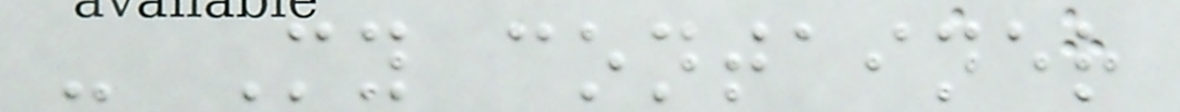- My container
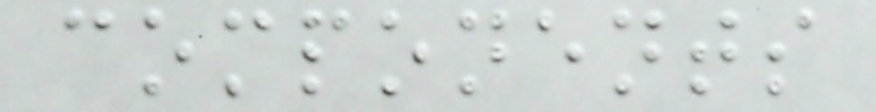components
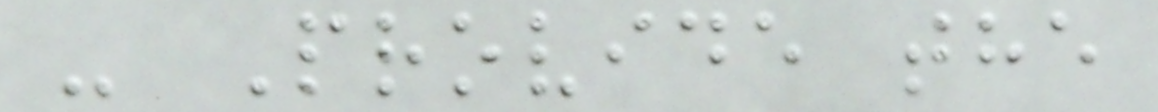- Provide the
